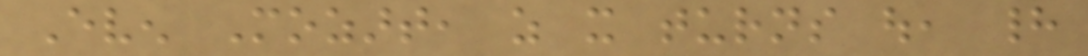Even Mozart, as it turns out, had
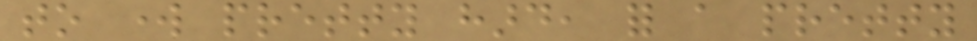to work pretty hard, for a pretty
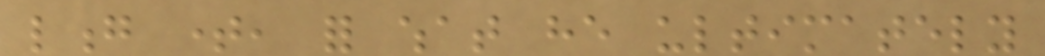long time, for what he ultimately
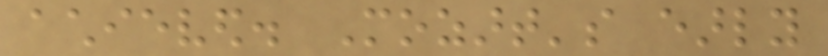achieved. Mozart's early
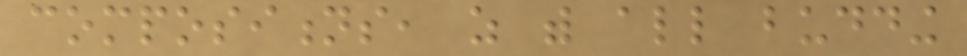compositions, as with all budding
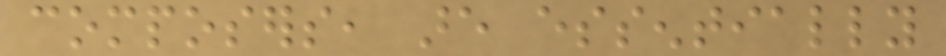composers, are essentially
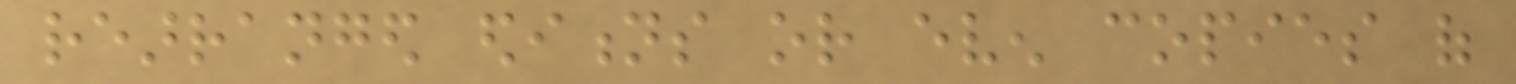rearranged editions or even copies of
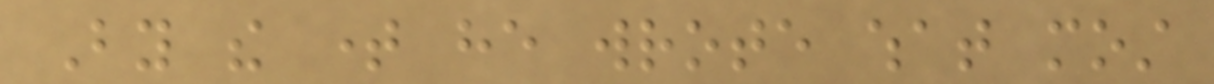By the time he wrote what most
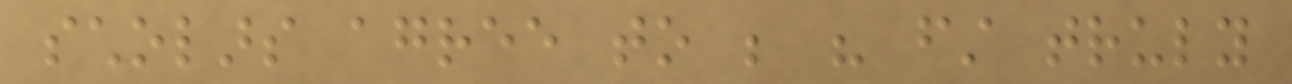scholars agree to be his first truly
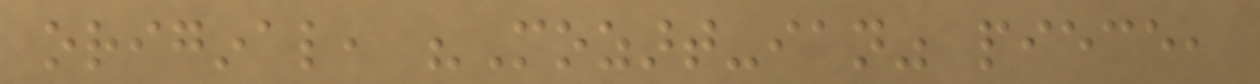original, "Mozart-ian" piece,
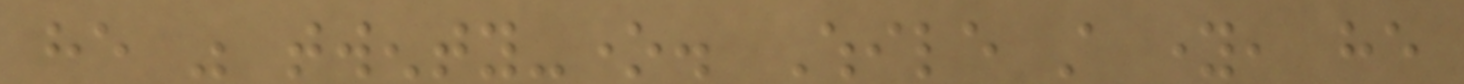he was twenty-one. While still young, he
